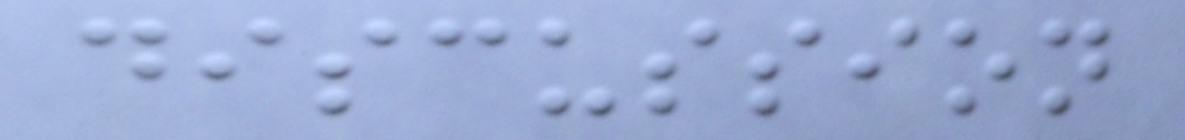discussion
